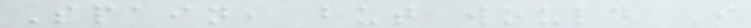Spain, but would I
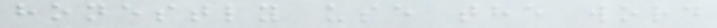honestly use the word
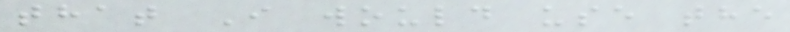that I would use the
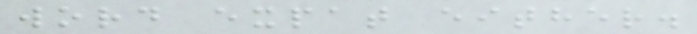word expat either.
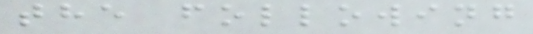the following
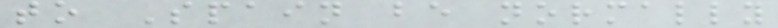to Spain be normally
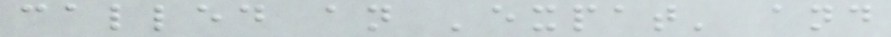called an 'expat' and
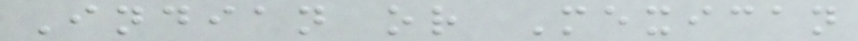Indian or Mexican
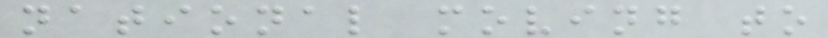national moving to
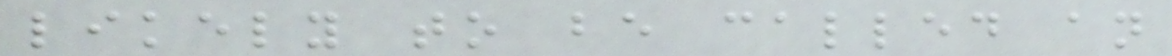likely to be called an
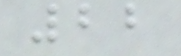22
